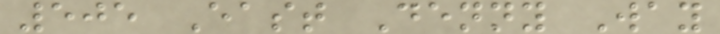505 East Denny Way
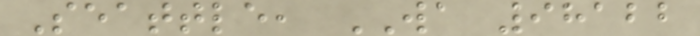Seattle, WA 98122
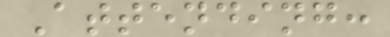Attending:
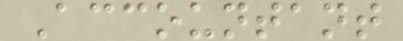Accountant
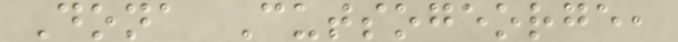Dona Cutsogeorge,
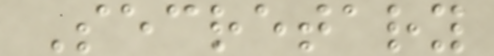Secretary
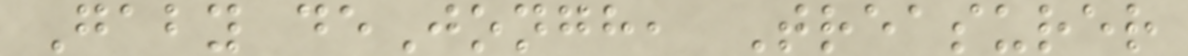Gaby deJongh, Treasurer
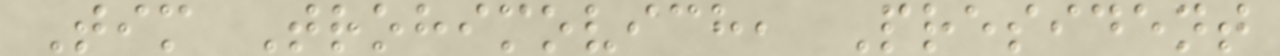Tim Trohimovich, President
